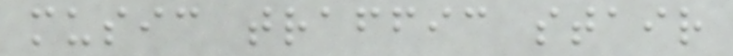music traffic stair
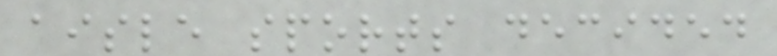aisle sports decided
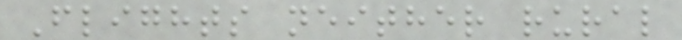Flights neither rural
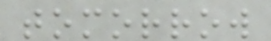tomorrow
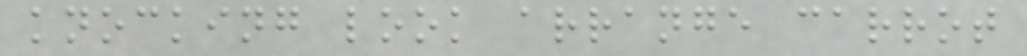knocking look arrange carrot
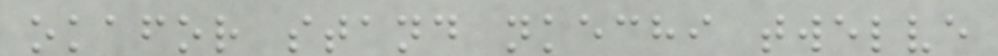okafor stand nkechi twelve
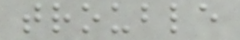trouble
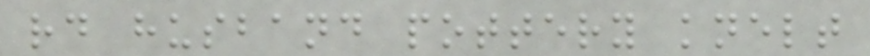rd husband pottery knelt
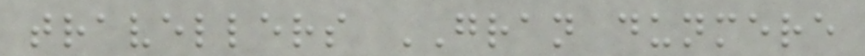travellers GRAN dunmere
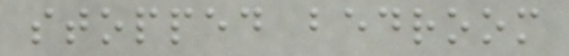stopped bedroom
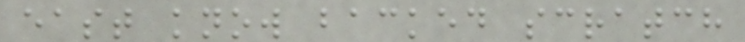east know backed scratch
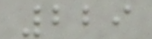229
